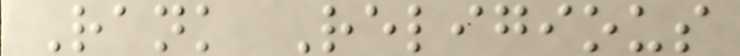Rank Religious
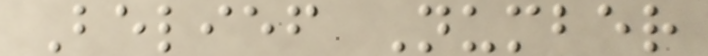Belief Number
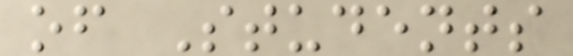of Students
